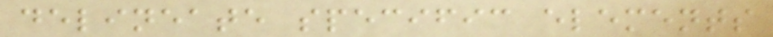delineate specific elements
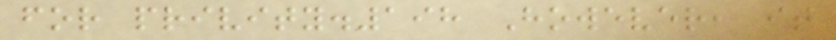for privity.198 However, it
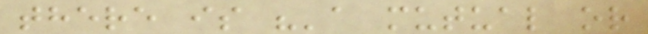there is "'a mutual or
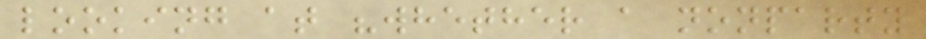looking at "whether a nonparty
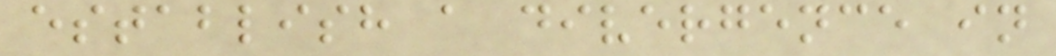establish a divergence in
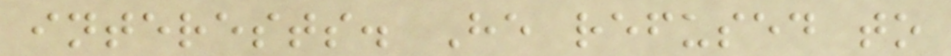interests. He refused to
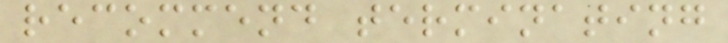recommend terminating
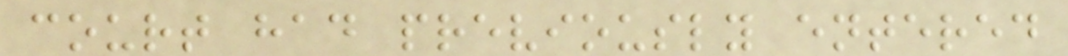court had previously entered
